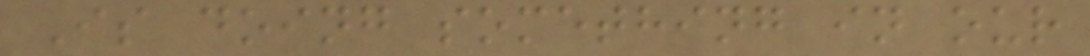Is doing something in our
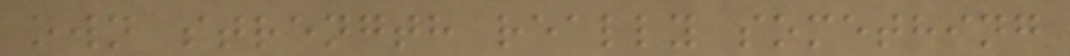own strength really something
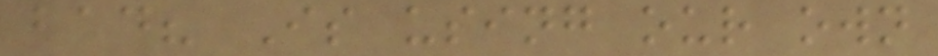bad? Is using our own
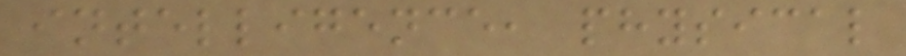intelligence, physical
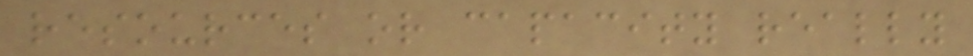resources or capacity really
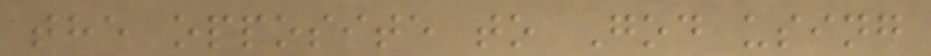the opposite to God using
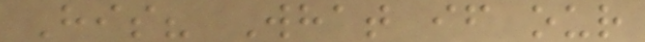His? What if our
